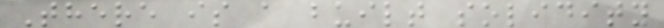There is a built solidity
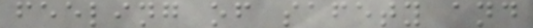feeling of safety and
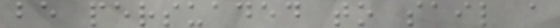be persuaded to sail a
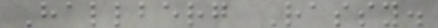Hallberg Rassy.
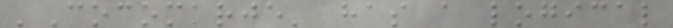'Cocomarje' has a logical
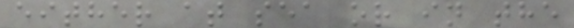either at sea or in the
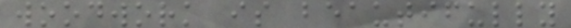woodwork is beautifully
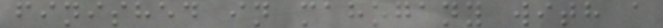finished in mahogany with a
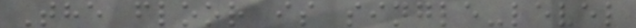The floor is single-level
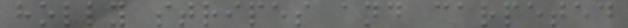holly stripes and carpeted
